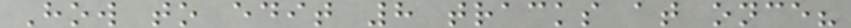How to edit 8 tracks at once?
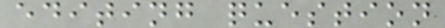editing question
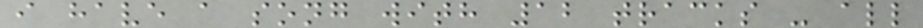i have a song with 12 tracks - all
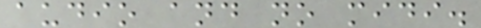audio and no midi.
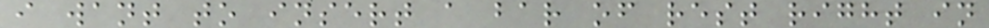i want to insert a bar of rest right in
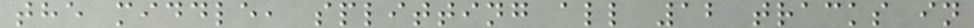the middle, splitting all 12 tracks in
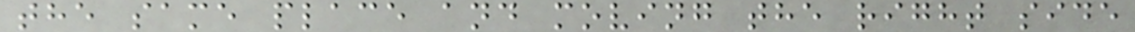the same place and moving the right side
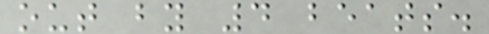out by 4 beats.
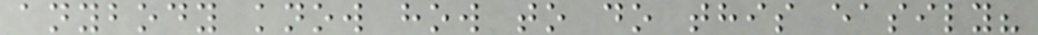anybody know how to do this easily?
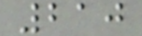210
